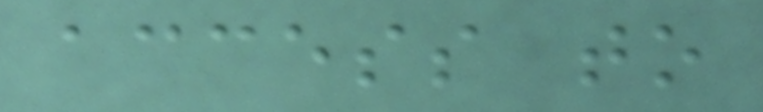access to
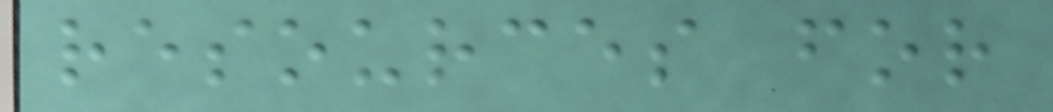resources for
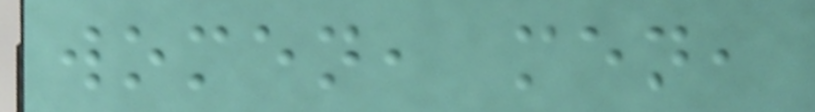women, men,
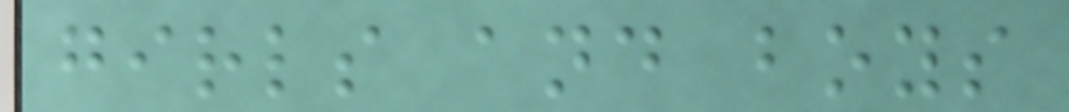girls and boys
